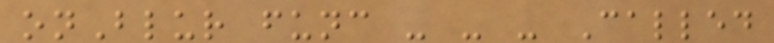onBlur func - - - Called
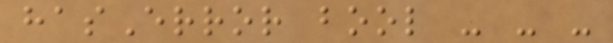hasError bool - - -
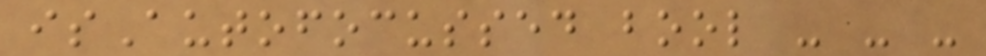isAutofocussed bool - - -
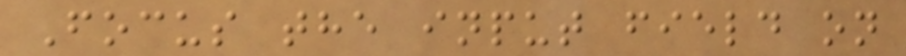Focus the input field on
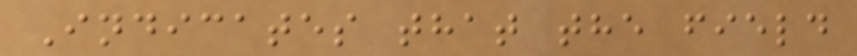Indicates that the field
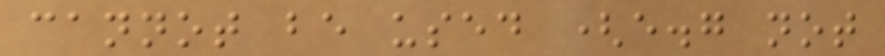cannot be used (e.g not
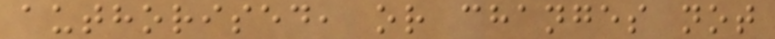authorised, or changes not
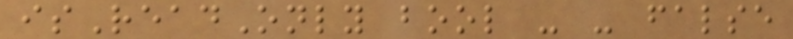isReadOnly bool - - false
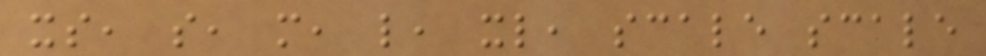xs, s, m, l, xl, scale scale
